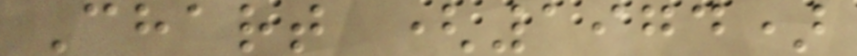Chart (1974)
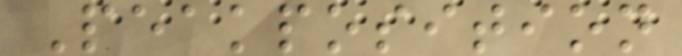Peakposition
